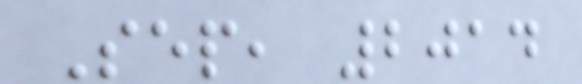Sep, 2014
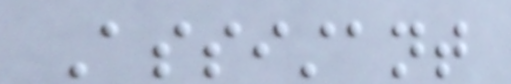Assistant
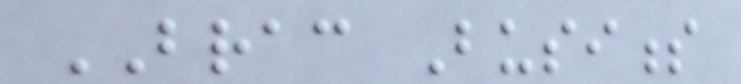BRAC Business
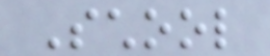School
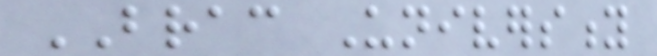BRAC University
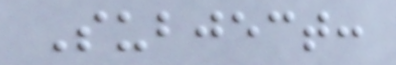Subject:
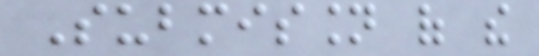Submission of the
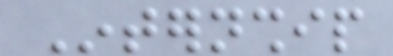Internship
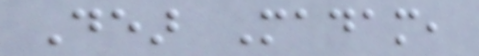Dear Madam,
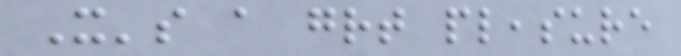It's a great pleasure
